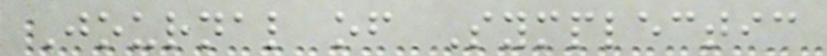Journal of Symplectic
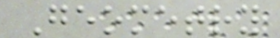Geometry
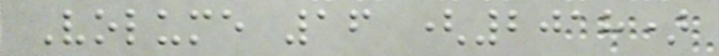Volume 16 (2018)
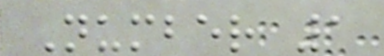Number 1
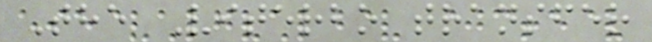The Viterbo transfer
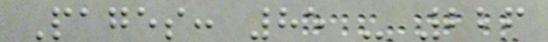Pages: 85 - 226
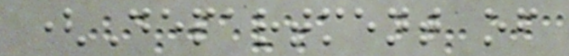(Department of
